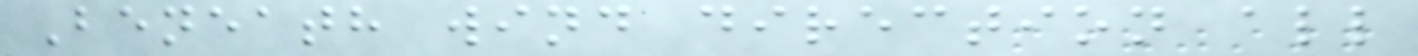Beneath wind direction all
